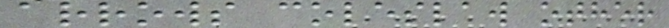arrows coleslaw other
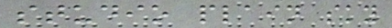studio plain sky
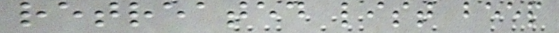retreated list beep
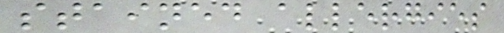stained allergies
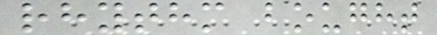rhythm bought
